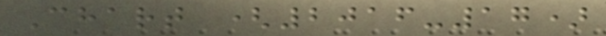Chart (2016-17)
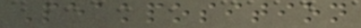Peakposition
